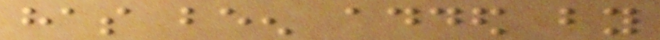has been added by
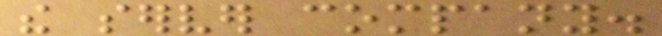the server company.
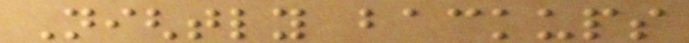Nightly backups
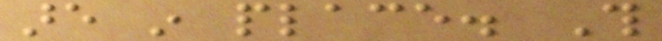are in place. This
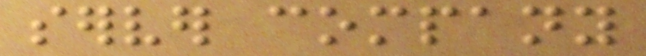server company
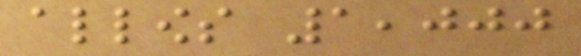allows 1,000
